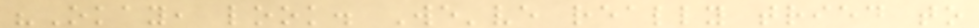"Okay, look. We've really tried to
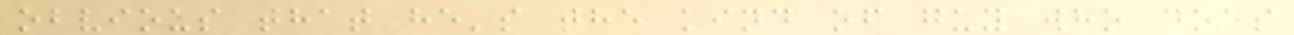obvious that he's the kind of guy who does
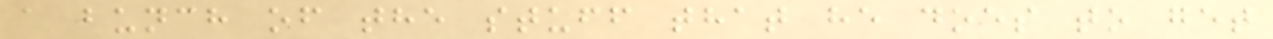a bunch of the stuff that he does to get
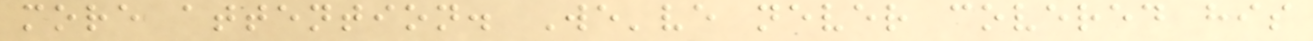more attention. We've never covered his
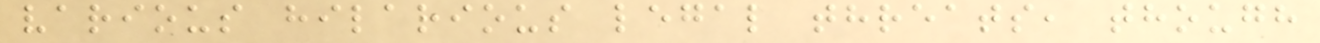various hilarious legal threats, though
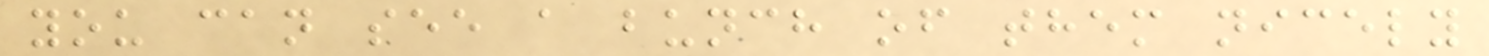you can see a bunch of them nicely
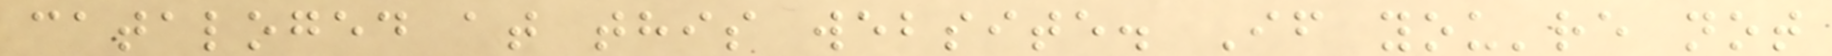cataloged at this website. If you're not
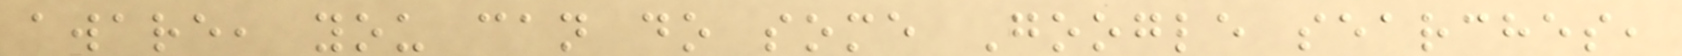aware, you can do some Google searches,
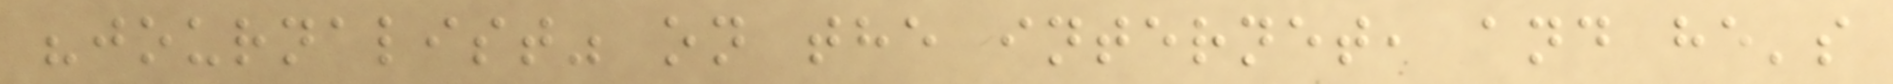"journalist" on the internet, and he's
